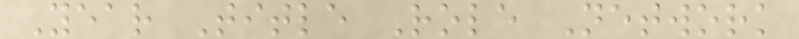Year Title Role Network
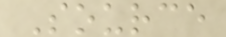Source
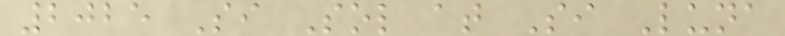2025 Si Sol at Si Luna
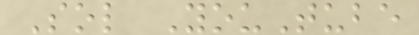Sol YouTube
